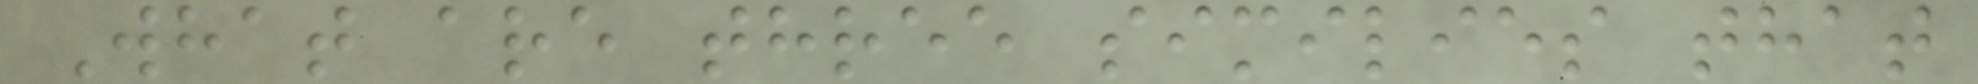What are three similies that
